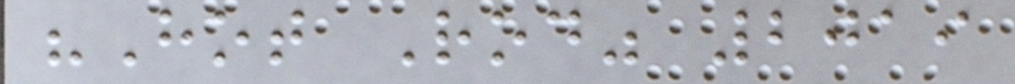"Hot Rod" 2019
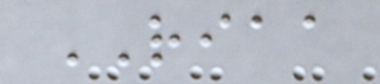RIAA
